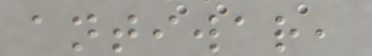antiwar,
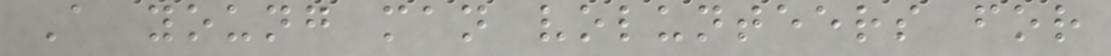A young man volunteers for
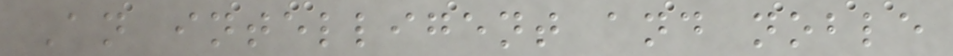An intelligent and noble
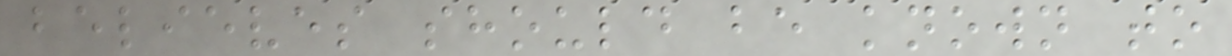believes should be known to
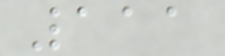111
